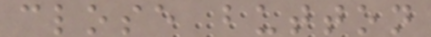close button
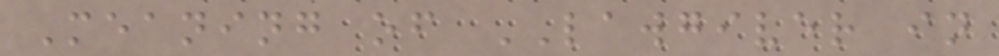Meaning of LAWGIVER in
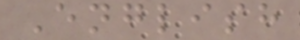English
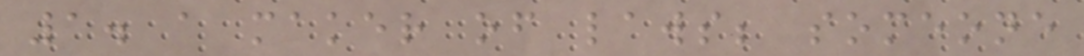1. a maker of laws; someone
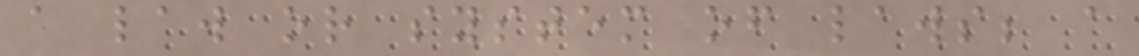a law or system of laws; a
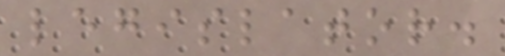legislator.
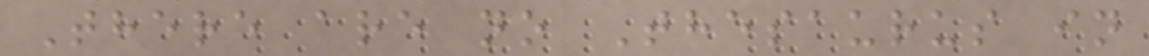There are no Thesaurus in
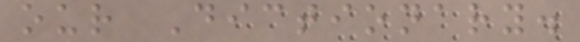our Dictionary.
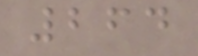264
